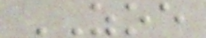ZOE
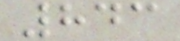843
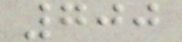700
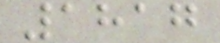1817
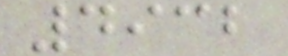4932
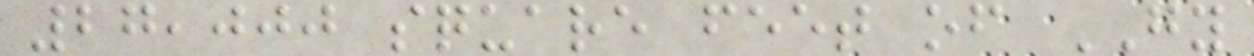27,000 square feet of GY
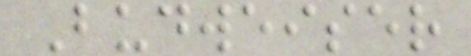Budweiser
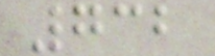732
